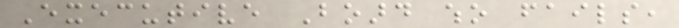Executive Board who fails,
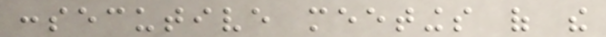consecutive meetings of the
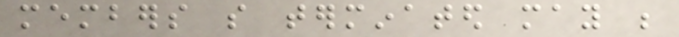members so terminated may be
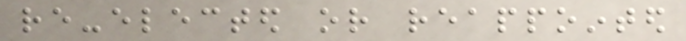re-elected or reappointed
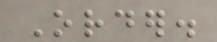Order.
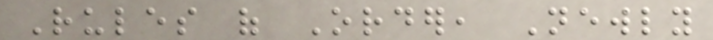Rules of Order, Newly
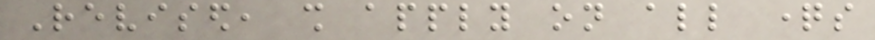Revised, shall apply on all questions
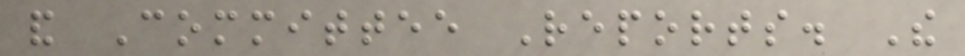and Committee Reports. The
